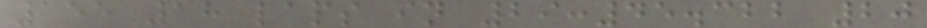155 18 laps in 29:45.322 20
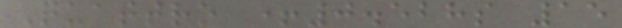Quattro +0.528s 15
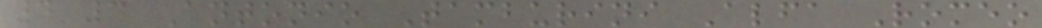4 3 Antonio Tamburini Alfa Romeo
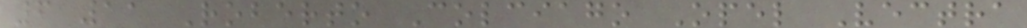6 11 Roberto Colciago Opel Vectra
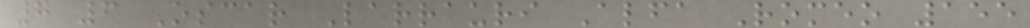7 6 Oscar Larrauri Alfa Romeo 155
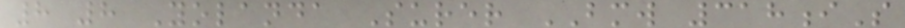8 8 Yolanda Surer BMW 318iS
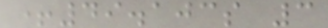+49.103s 3
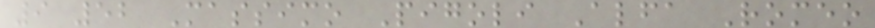9 52 Massimo Pigoli Alfa Romeo
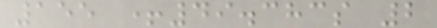155 +49.383s 2
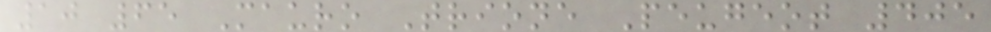10 65 Mauro Trione Peugeot 405
